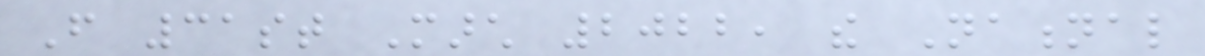From 31st March 2022, the National
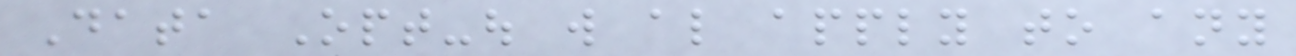Data Opt-out will also apply to any
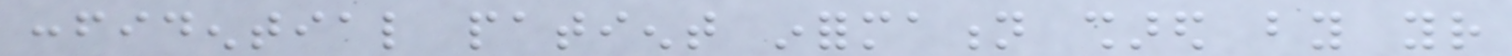confidential patient information shared by your
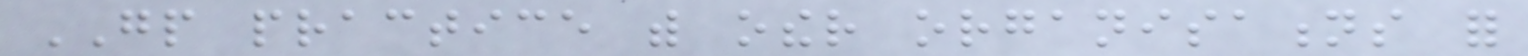GP practice with other organisations for
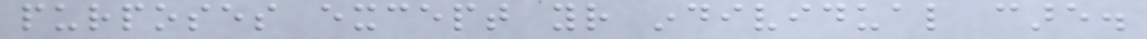purposes except your individual care.
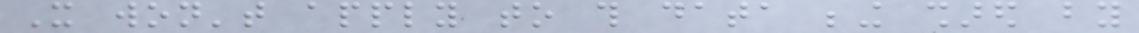It won't apply to this data being shared by
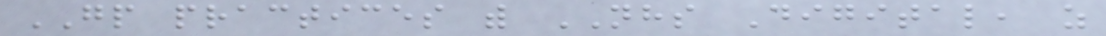GP practices with NHS Digital, as
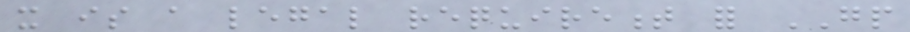it is a legal requirement for GP
